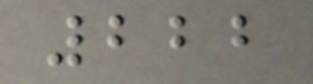222
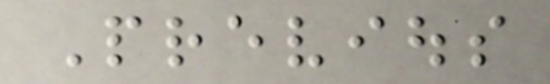Previous
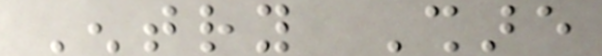Entry Share
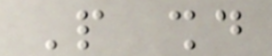People should
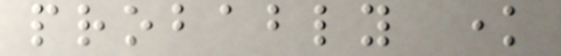probably know
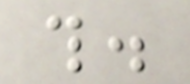this.
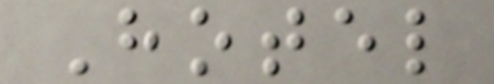Hotel
